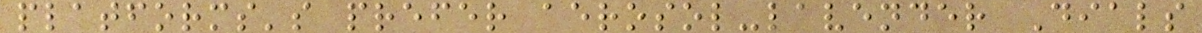platforms's prefer aerosol-lavender Dials
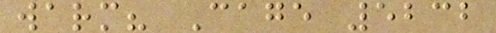warm? Cage 5232
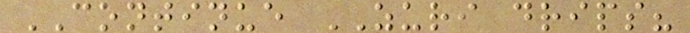CONTINUE ZURI drips?
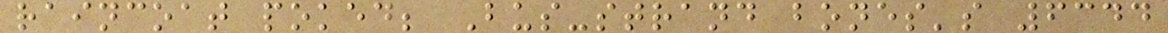raincoat poked; Bus-strand bones's 6344
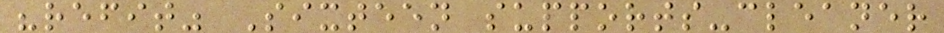"refit" Sixteen supports-cleaner
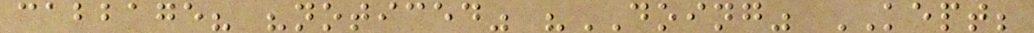cabbage? "noticed" "DOING" KEPT;
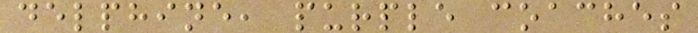delphine, purple coaches
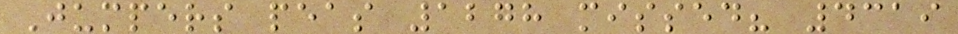Jumpers peas 1278 missed? 4319
